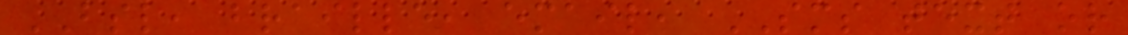BSL, braille, email, SMS text or
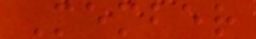Member
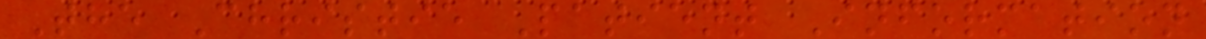The Christie Patient Information
